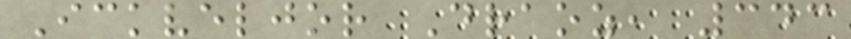Ickveljor Draoz, 343
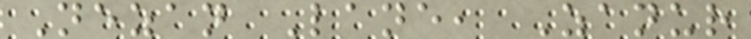Nezan Lane, Zanur
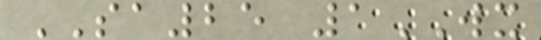SA25 1WX
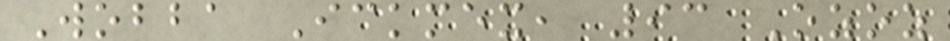Wobba Ickmex, 93 Ozoz
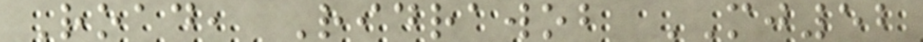Road, Ridrawob MJ52
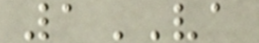1VA
